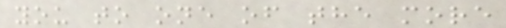you to one of the more
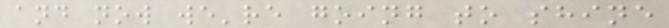and now we're going to shine
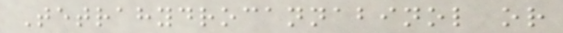Tetrahydrocannabinol or
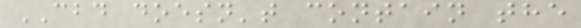CBD doesn't contain the
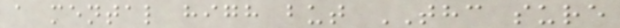a mental high but THC sure
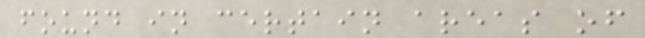found in certain areas of
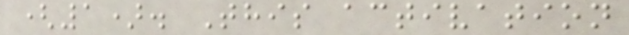(1). This activation
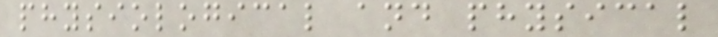physiological and physical
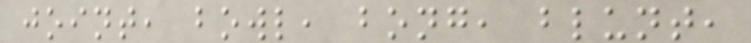joint, bowl, bong, blunt,
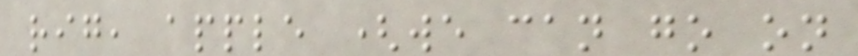rig, apple (we can go on
